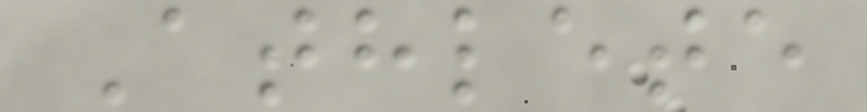Athlete
